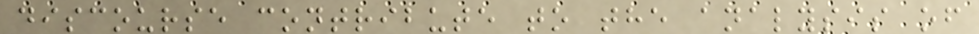discourse contribute to the analysis of
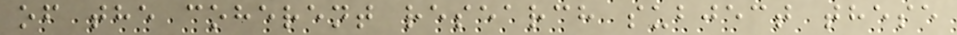of the coherent research subject these
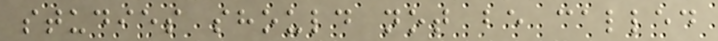studies should not be called
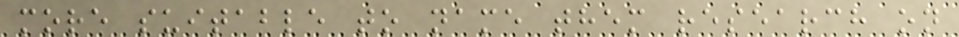more suitable to name them research on
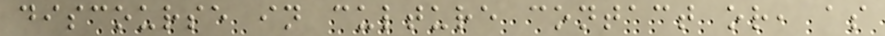discourse in culture contact or, as
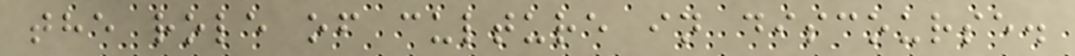the role of culture in discourse.
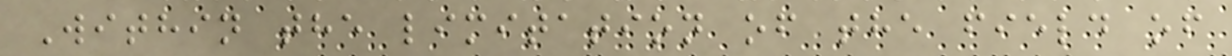Within the limitation of the field of
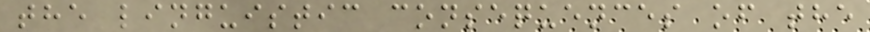the linguistic consequences of the
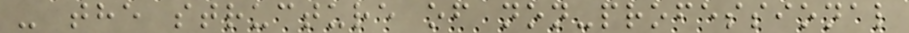- the structure of non-professional
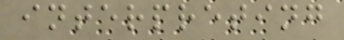interpreting
